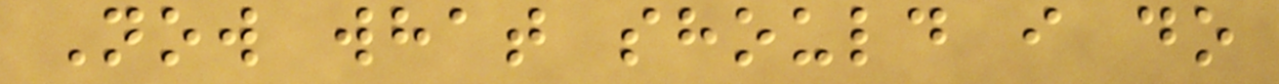Now what should i do
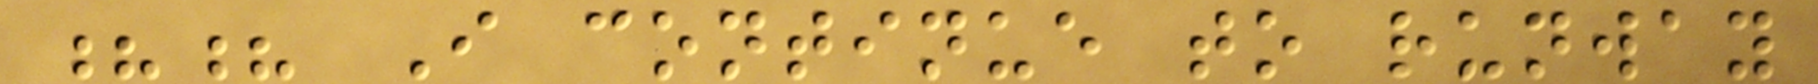?? I continue to runway
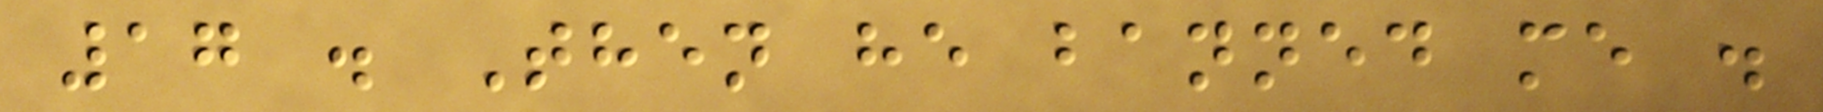17 . Then he banned me .
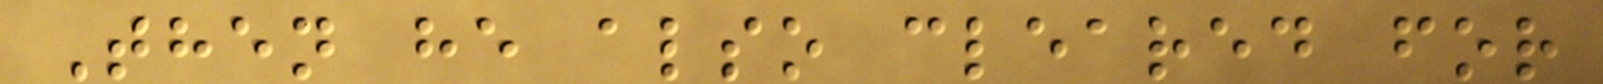Then he also cleared for
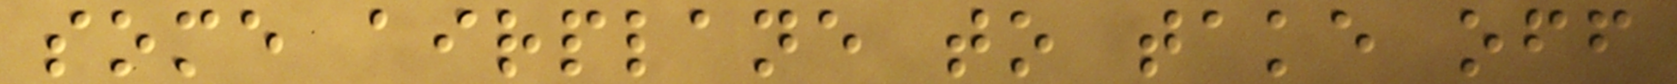some airplane to take off
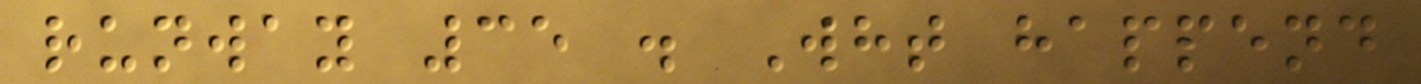runway 35 . Wht happend
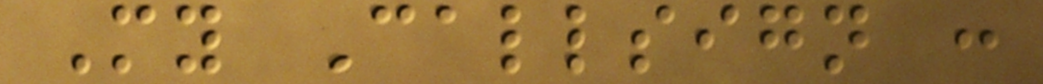My Callsign :
